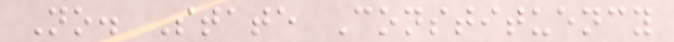No. State Constituency
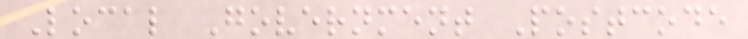Local Government Postcode
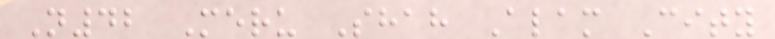N42 Meru Shah Alam City
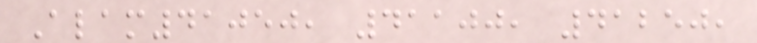Alam41050, 41100, 41250,
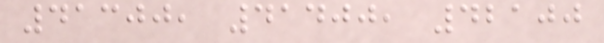41300, 41400, 42100
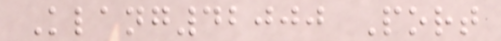Klang42000 Port
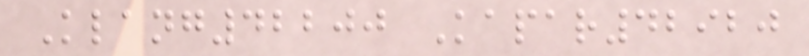Klang42200 Kapar42920
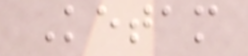Ketam
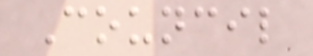Council
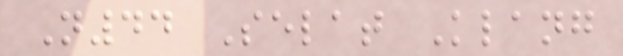N44 Selat Klang
